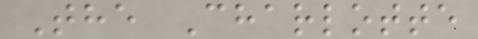The Charlotte
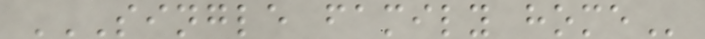SINGLE FAMILY HOME
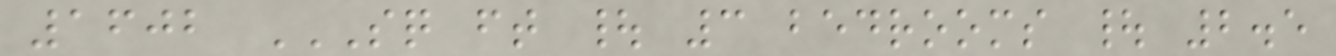1602 SQ FT | 3 BEDROOMS | 2.5
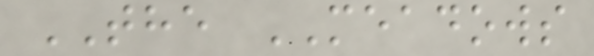THE MEADOWS
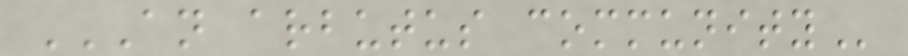AN ARBUTUS COMMUNITY
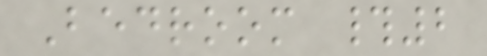Bedroom #2
